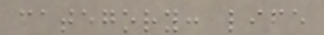category: life
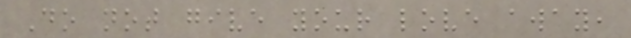Do not give your love away,
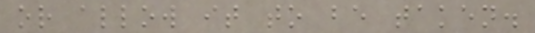or allow it to be taken.
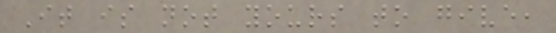It is not yours to give,
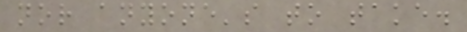nor anyone's to take.
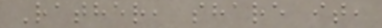Rather, share it,
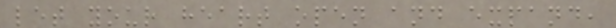let your heart open and expand,
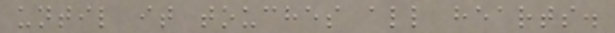until it touches all hearts.
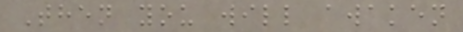Then you will awaken
